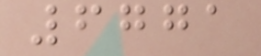6771
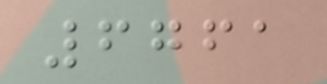6761
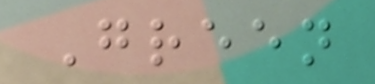Green
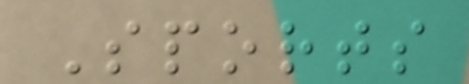Sports
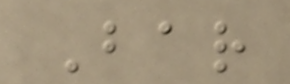Bar
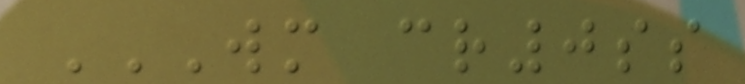WM CR0SS
